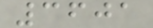3601
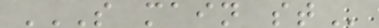S MAIN ST
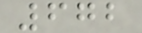672
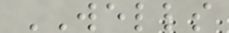WELLS
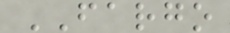FARGO
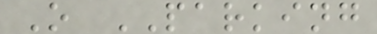O PARKING
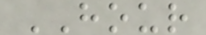HOUR
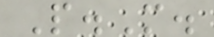P.M.
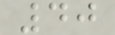40
